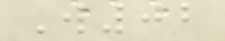W02
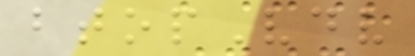btopVdv
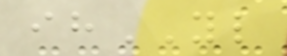ihYL
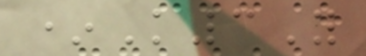*K3Y
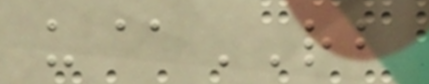u@RB
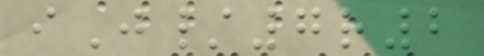iJ/7r2
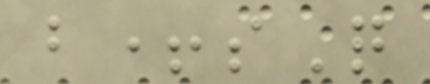b+sQ
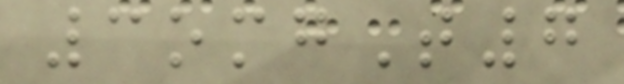3omgT7
